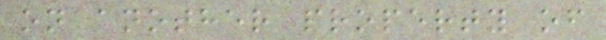on another property of
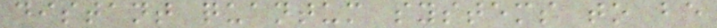distant quantum systems to be
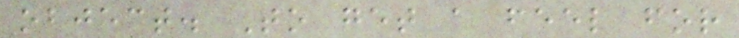object. To get a feel for
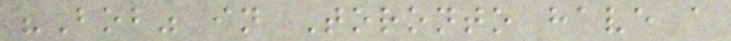"Bob" in Toronto have a
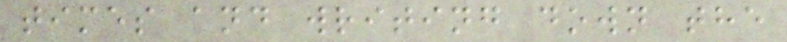times and writing down the
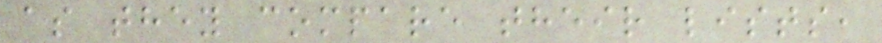as they compare their lists,
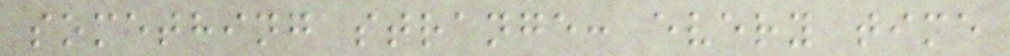something strange: every time
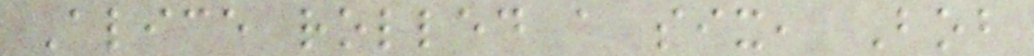Alice rolled a six, Bob
